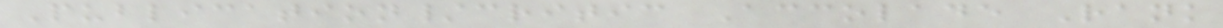Publication/critic Accolade Rank
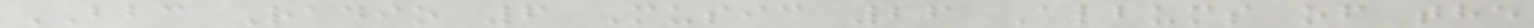BBC Radio 6 Music 26 Albums of the
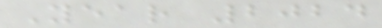Year 2024
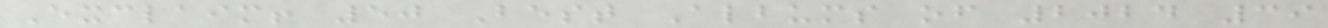Exclaim! 50 Best Albums of 2024 39
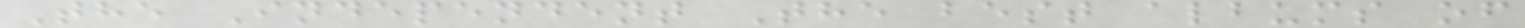The Independent The best albums of
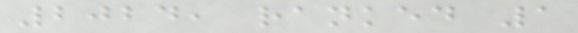2024, ranked 1
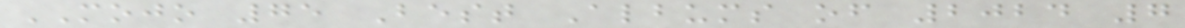MOJO 75 Best Albums of 2024 7
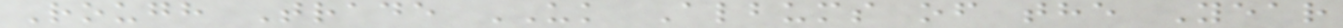Rough Trade UK Albums of the Year
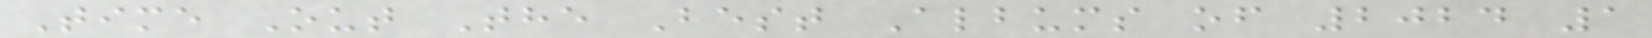Time Out The Best Albums of 2024 1
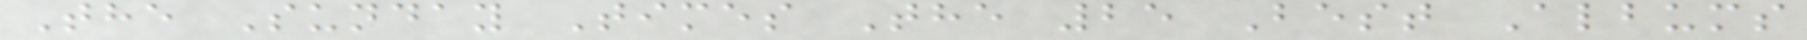The Sunday Times The 25 Best Albums
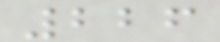226
